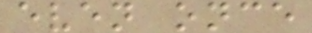even once
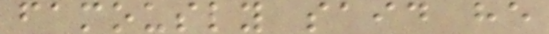famously said he
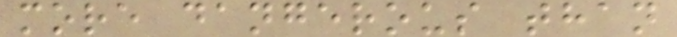more dangerous than
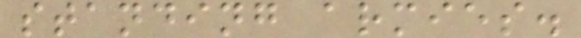standing armies.
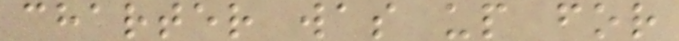charter was up for
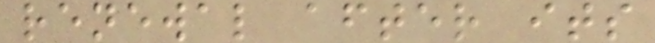renewal after its
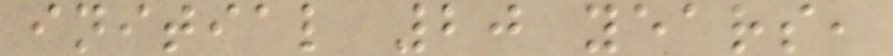initial 20 years,
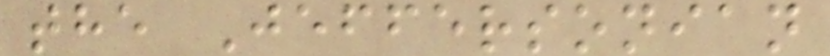the Jeffersonian
